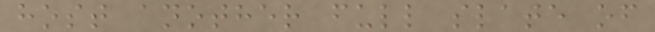host another full slate of
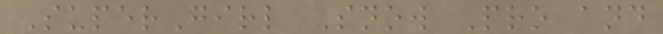SuperGirl Snow Pro and
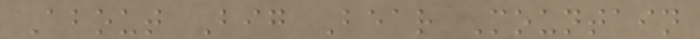About Big Bear Mountain
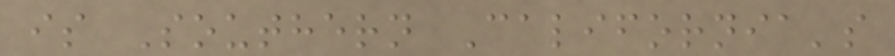is Southern California's
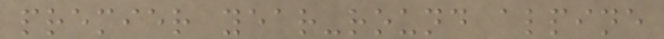premier year-round alpine
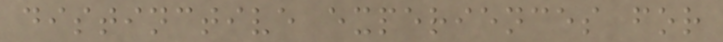distinctive experiences for
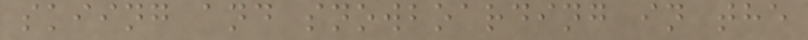skiing and snowboarding in the
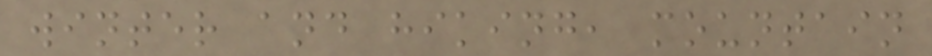winter and hiking, mountain
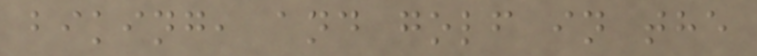biking, and golf in the
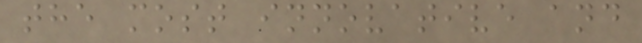the most innovative and
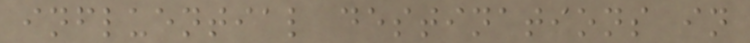influential destinations in
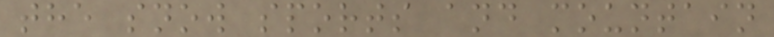the snow sports and mountain
